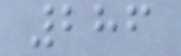286
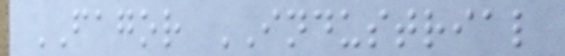FAGOR INDUSTRIAL
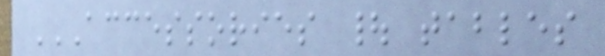ACCESSORIES | TABLES
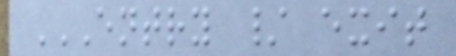ENTRY / EXIT
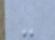-
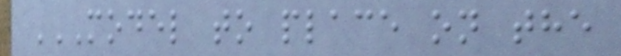MODEL TO PLACE ON THE
